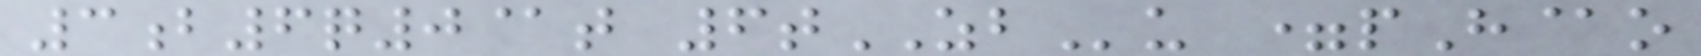3b6q0@t 6tZBu =pH@o
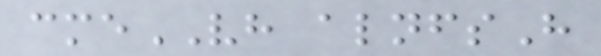cmeVH alnfsH
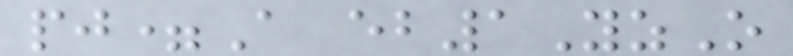pj=A eb1YzO
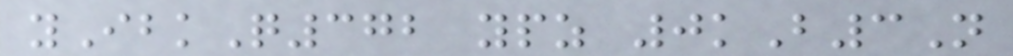yIbkQ372 ypz 0kB3N
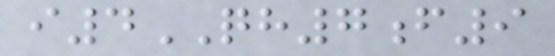i4QH7f9
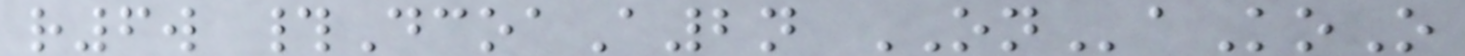r6w #DcoaA2n ONaKoO
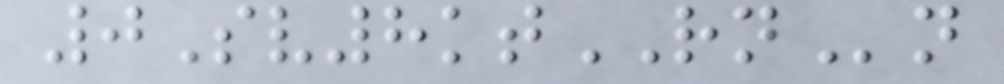0Sv8ktRNn
